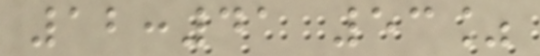12:41 53%
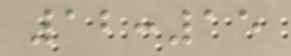12:15
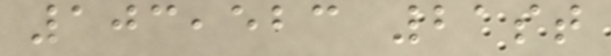103,523 21st
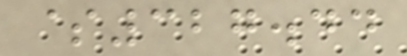$327.44
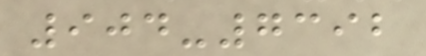904-7392
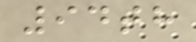94th
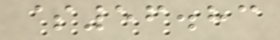$56.83
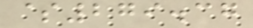$279.37
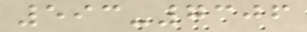593-7306
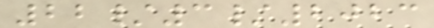22/3/2023
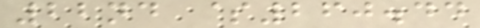22nd $260.44
